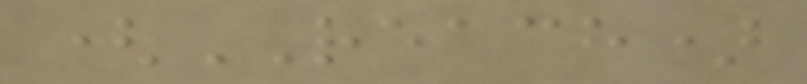(REACH)
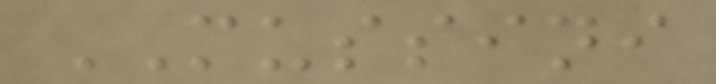MUSSINI
